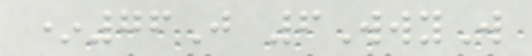*76J 6WwyW
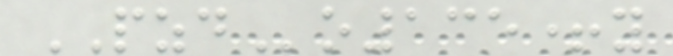PZDo135+y
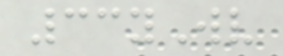33yWv
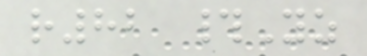r82 #Yz
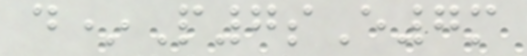d*P7sE7m
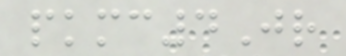pkmc4Jr
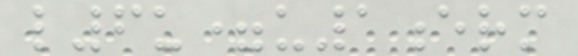l6u=u1erm
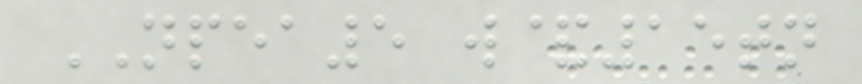NPEA5 w&15tn
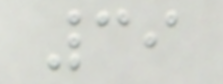39
